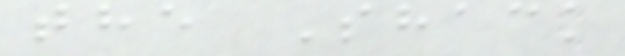the Shack
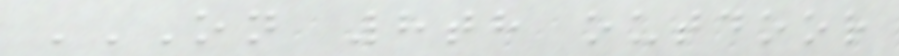ON 8TH OUTDOOR
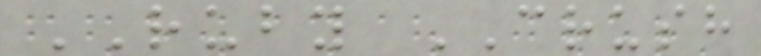RUBY CRUSH
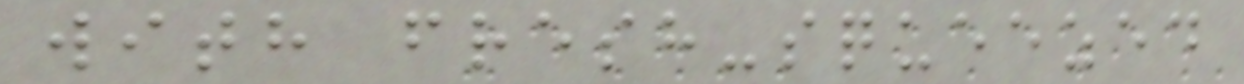with fresh-squeezed
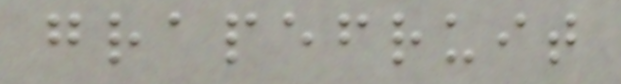grapefruit
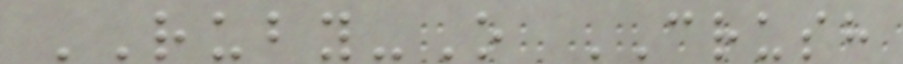RUBY-O CRUSH
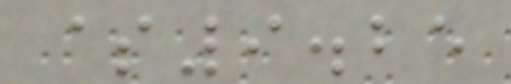$9.25
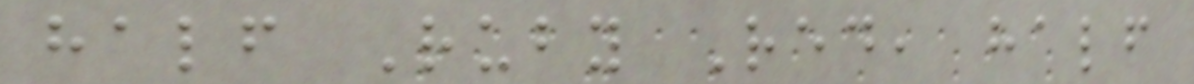half Ruby Red, half
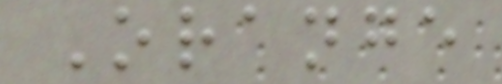Orange
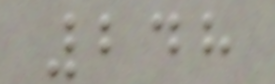248
